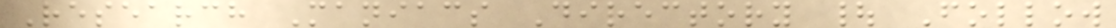Research Maniacs Directory | Follow
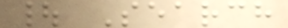| Search
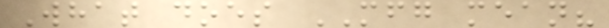What does MFG mean?
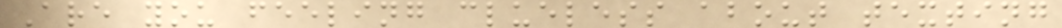Are you feeling clueless about texting
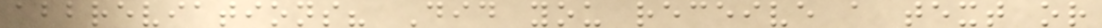abbreviations? Did you receive a text or
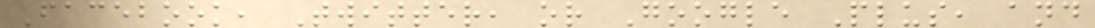Facebook, Twitter, or Google Plus, and
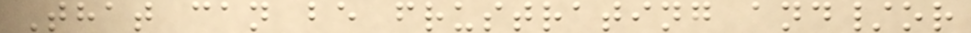That can be frustrating and/or
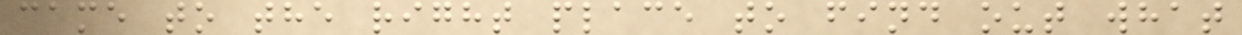came to the right place to find out what
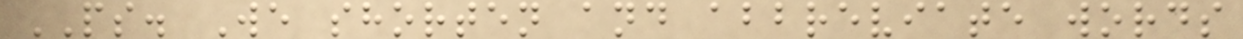PS. We shorten and abbreviate words
